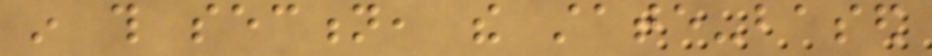in this section, the state-based
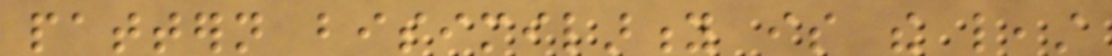pattern bisimilarity is the least
